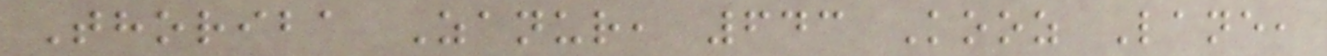Thoriba Zanur, 643 Kooz Lane,
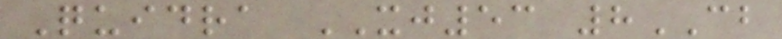Quidra XJ53 8CB
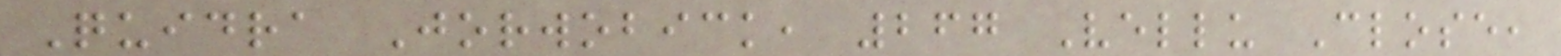Quidra Jorwobick, 267 Vellu Close,
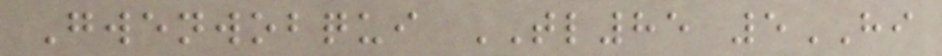Gwenwobqui TL85 5HI
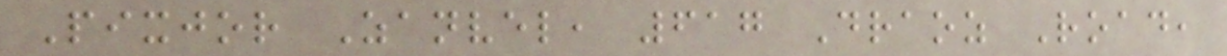Pixjor Zanvel, 617 Draoz Road,
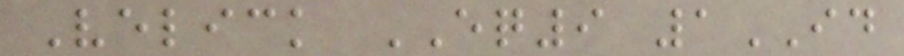Velick EQ9 1ID
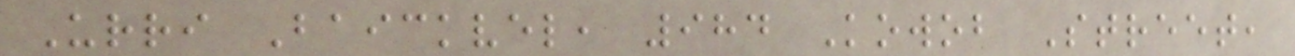Urri Baickvel, 984 Kowob Street,
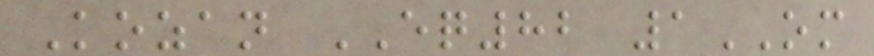Kozan EQ82 1OM
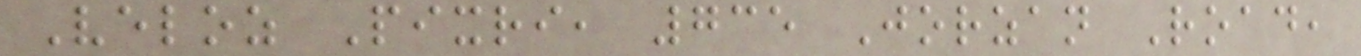Veloz Pixri, 735 Jorzan Road,
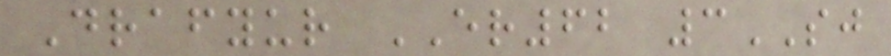Drafyur ER62 3SJ
